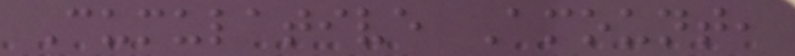Cumulative Amount,
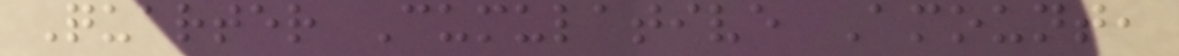Quarter Cumulative Amount,
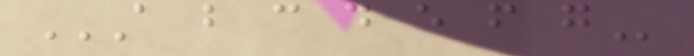A B C D E F G
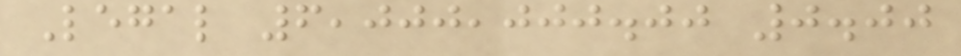Legal 6,000,000.00 0.00
